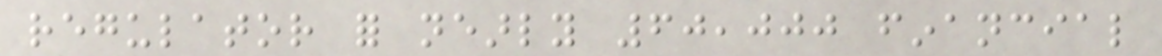regulator for nearly 60,000 financial
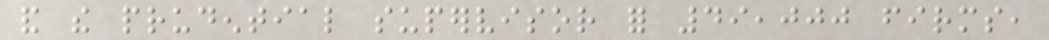and the prudential supervisor for 49,000 firms,
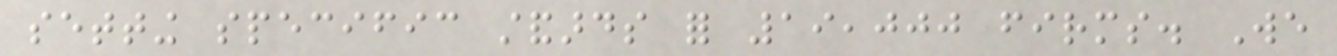setting specific standards for 19,000 firms. We
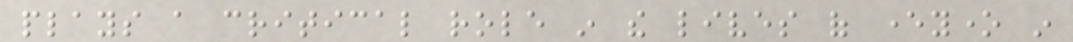plays a critical role in the lives of everyone in
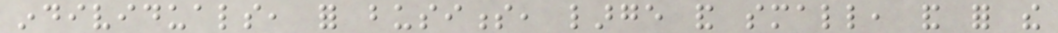individuals, for business, large and small, and for the
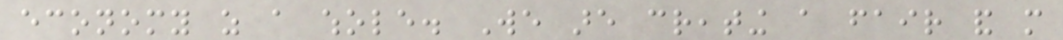economy as a whole. We are creating a fair and more
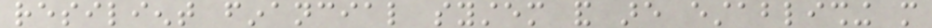resilient financial system and are establishing more
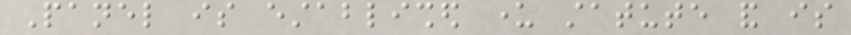Panel is established under statute and is
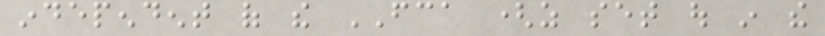independent of the FCA (as set out in the
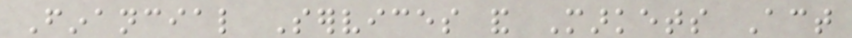Financial Services and Markets Act
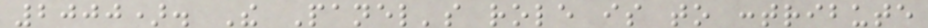2000). The Panel's role is to contribute
